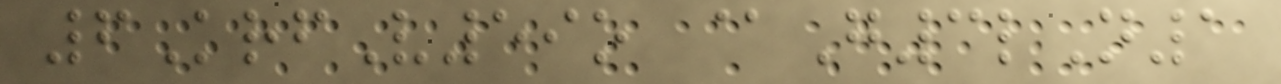6KrfV59o @G3lN1
